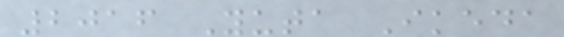2016 Yuta Ikeda
